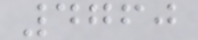4760
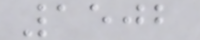1502
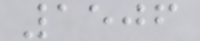1506
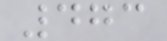473
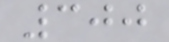300
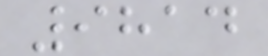9814
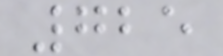725
